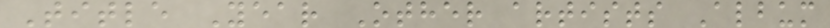Title Year Other artists Album
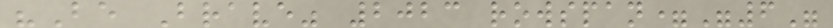"Be Brave" 2023 rowspan="6"
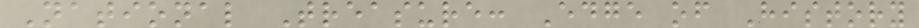National Treasure: Edge of History
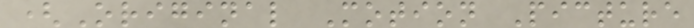(Original Motion Picture
